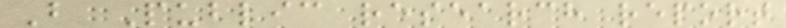B Public research report
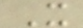X
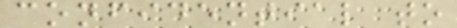confidential to
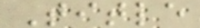Title
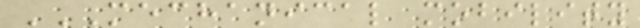MECHANICAL MOBILITY
